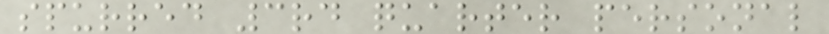spurred 3rd quarter personal
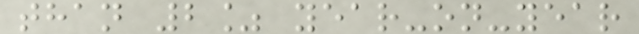than 2% year-on-year
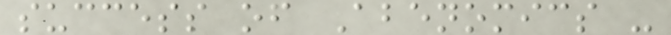success of Abenomics -
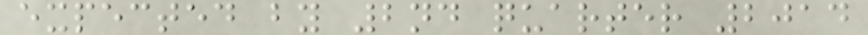expected by 2nd quarter 2014
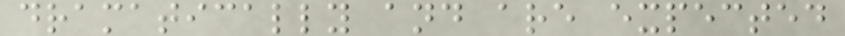dramatically and are expected
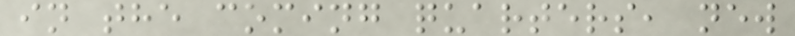in the coming quarters, new
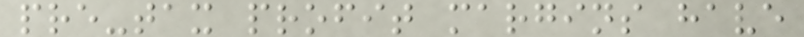pre-tax profit margins have
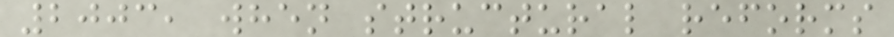2003, when structural reforms
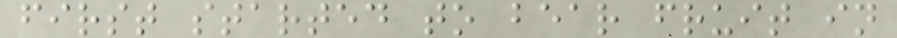first started to bear fruit in
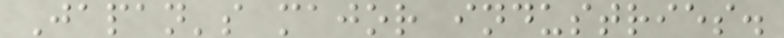Japan's major industries.
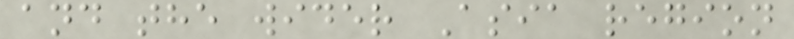and the wider Asia region
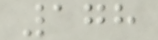178
